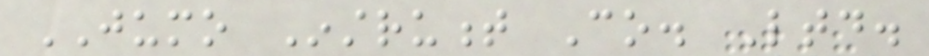JUMO Instrument Co. Ltd.
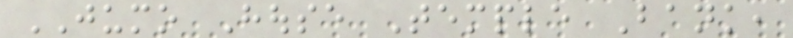JUMO House Temple Bank,
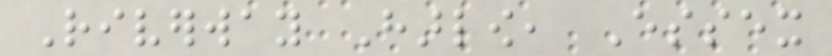Riverway Harlow, Essex
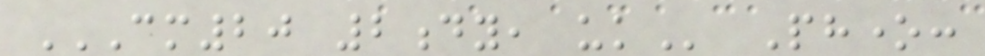CM20 2DY, UK Phone:
